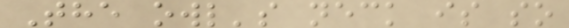The owl's neck is so
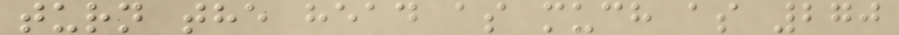turn the head as much as 270
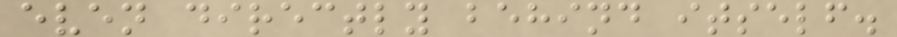even directly behind itself.
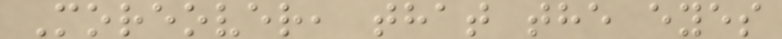Moreover, that the eyes
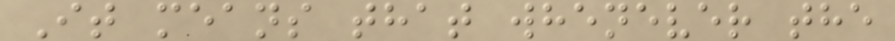It means that whenever the
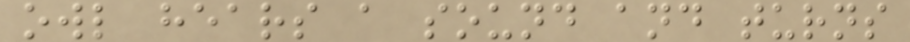owl hears a sound and turns
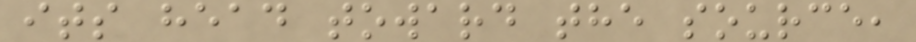its head toward the source,
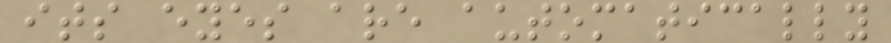its eyes are automatically
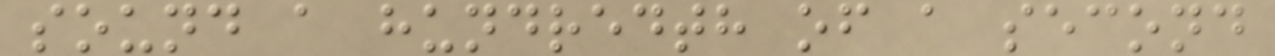sound a hundredth of a second
